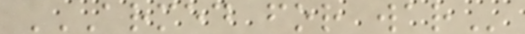ARMED FOR WAR
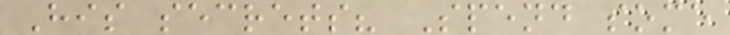His secrets? Spend some
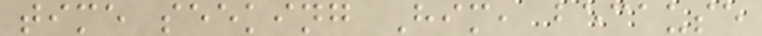time seeking Him, because
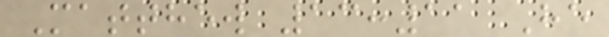Matthew 13:11 He
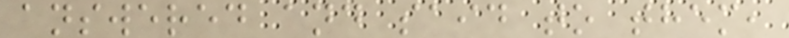answered and said to them,
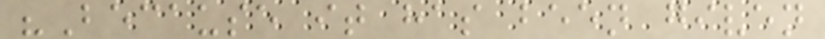"Because it has been given
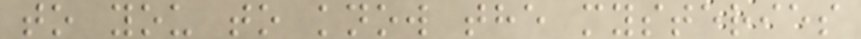to you to know the mysteries
